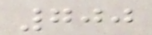700
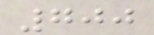700
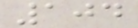104
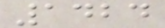1424
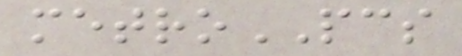metroPCS
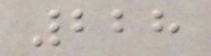228
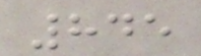845
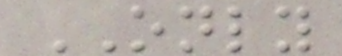ONLY
